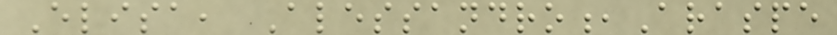Elisa, Alessandro,Araspe
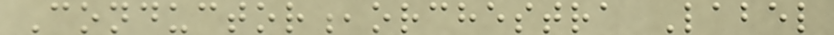Conductor,orchestra Label
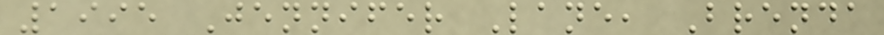1995 Jennifer Lane, Brenda
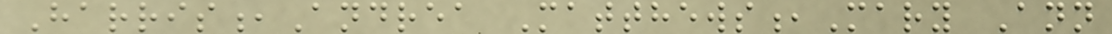Harris,Andrea Matthews,Mary Ann
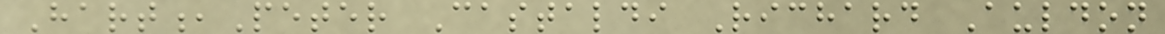Hart,Peter Castaldi Richard Auldon
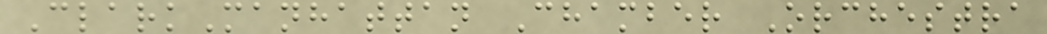ClarkManhattan Chamber Orchestra
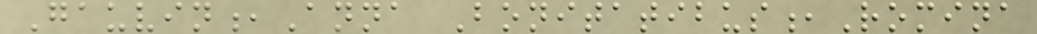Gauvin,Anna Bonitatibus,Romina
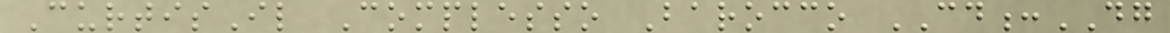CurtisIl Complesso Barocco CD:DG
